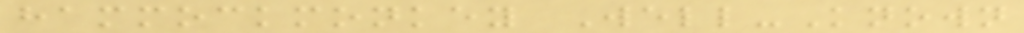hammockmonkey Well-Known
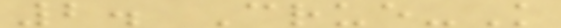2. Crue-K
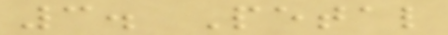3. Petal
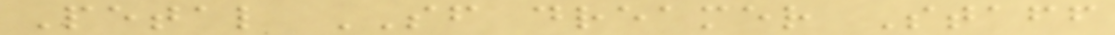Petal SF dreamer Staff
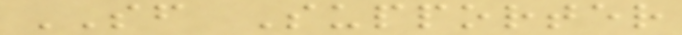SF Supporter
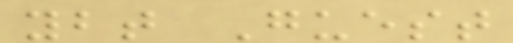ybt Guest
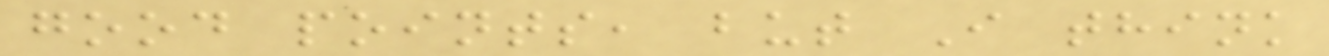good points, but I think
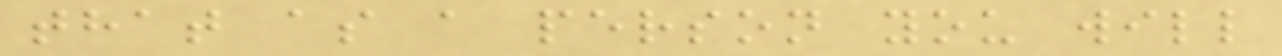that as a person you will
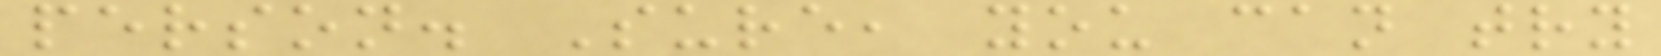person. Sure, you can try
